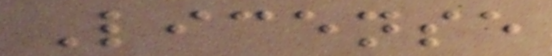License
